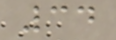34
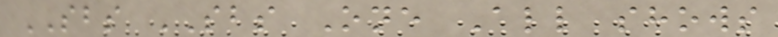SBS SBS One All shows
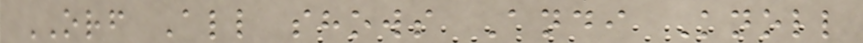ORF All shows Andi Knoll
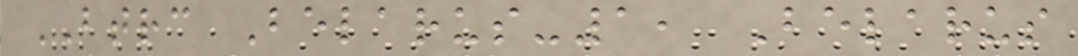BTRC Belarus-1, Belarus
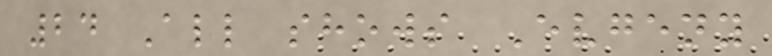24 All shows Evgeny
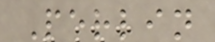Perlin
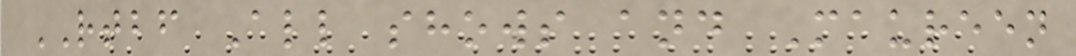RTBF All shows and Maureen
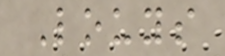Louys
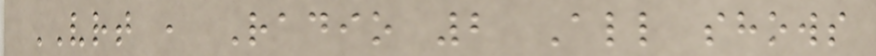VRT , Radio 2 All shows
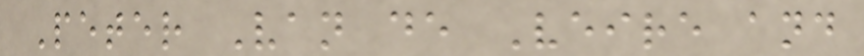Peter Van de Veire and
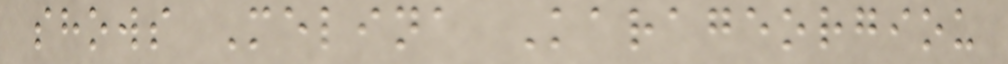shows Melina Karageorgiou
